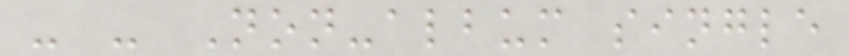- - Non-album single
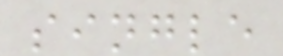single
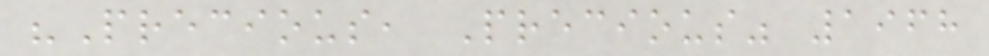"Precious, Precious" 1968
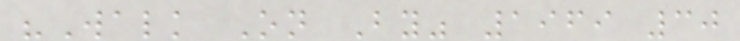"Walk On By" 1969 30
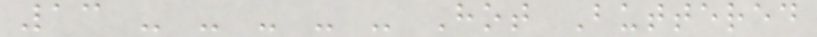13 - - - - - Hot Buttered
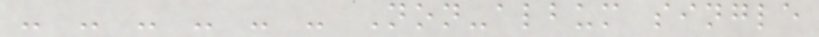- - - - - - Non-album single
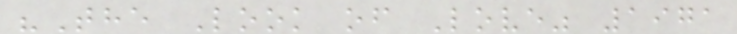"The Look of Love" 1971
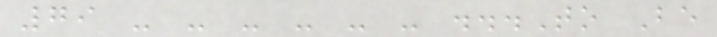79 - - - - - - ...To Be
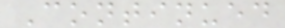Continued
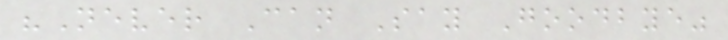"Never Can Say Goodbye"
